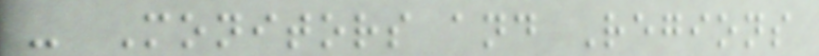- Monitors and Regions
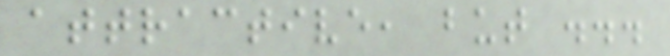attractive, but ...
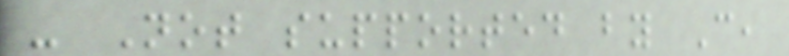- Not supported by C,
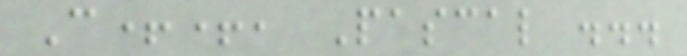C++, Pascal ...
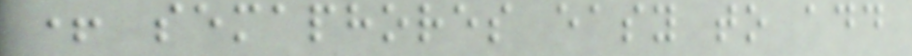+ semaphores easy to add
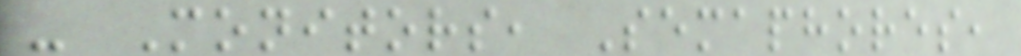- Monitors, Semaphores,
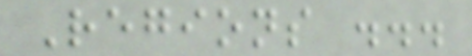Regions ...
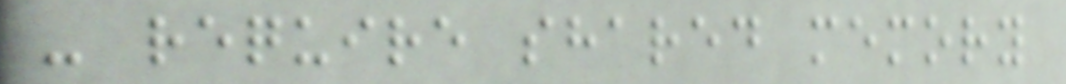- require shared memory
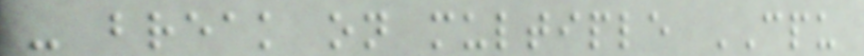- break on multiple CPU
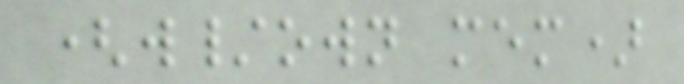(w/own mem)
